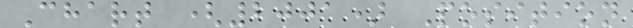Chart (2001) Position
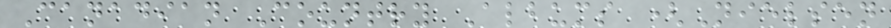Canadian Country Albums (Nielsen
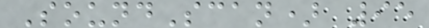SoundScan) 95
